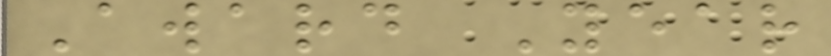Award Year
